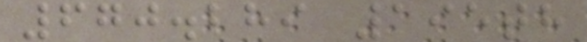670.289 195th
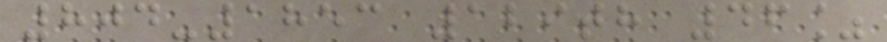804-1853 129th 46%
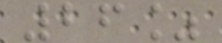26%
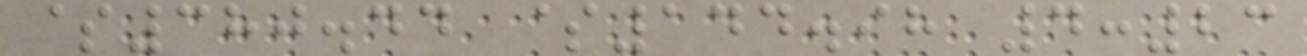$380.44 $144.98 4:23
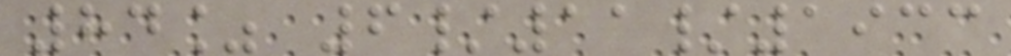84% 6/11/1933
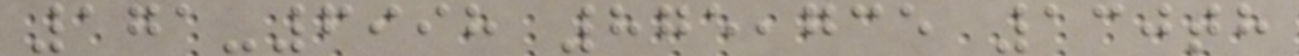171-6998 875,735 130th
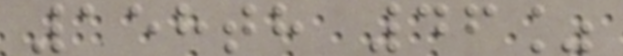158th 46%
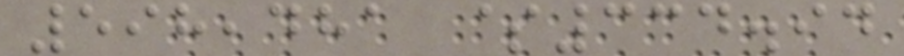598,481 $334.94
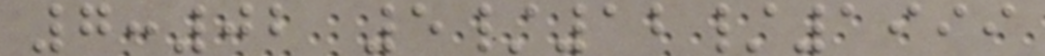7:02 5/12/1999
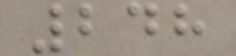248
